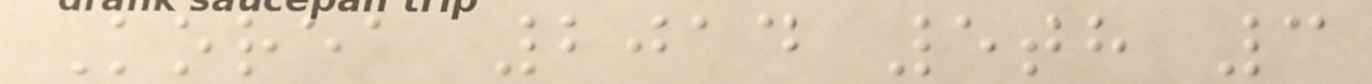Korea 2014 5th 3
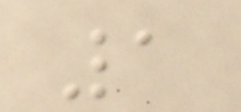1
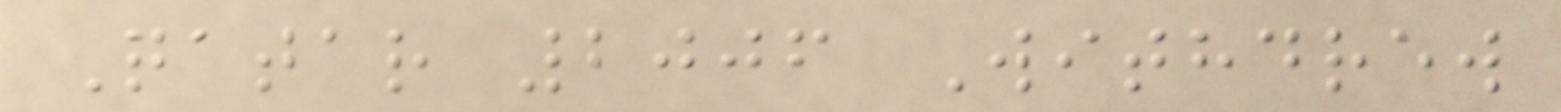Qatar 2006 Withdrew
